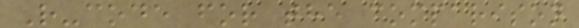R-code for the comparison
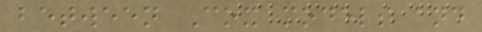between Cox models and
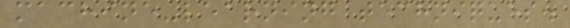machine-learning techniques.
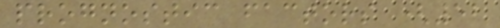prognostic factors (52
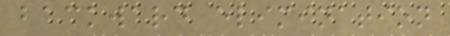backward elimination
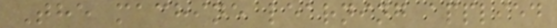The machine learning applied
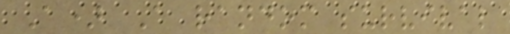A) A random survival
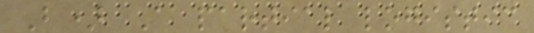B) A partial logistic
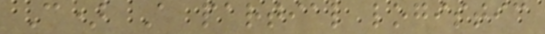C) A partial logistic
